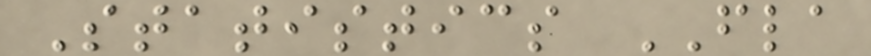Statistics FLA
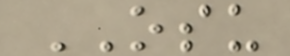OSU
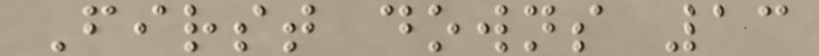First downs 13
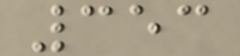353
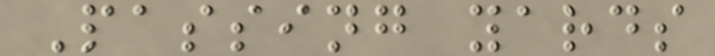Passing yards
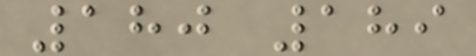180 189
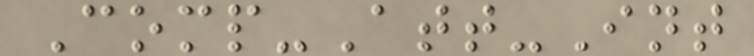Comp-Att-Int
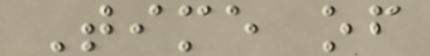Time of
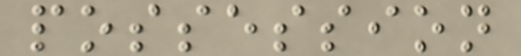possession
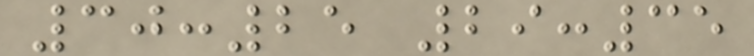30:25 29:35
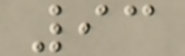93
